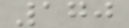170
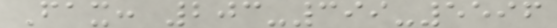Fax: 203-399-5596
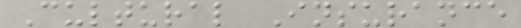Cultural Insurance
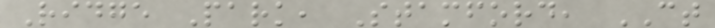Ridge Park, Stamford, CT
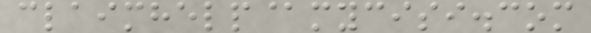claimhelp@mycisi.com
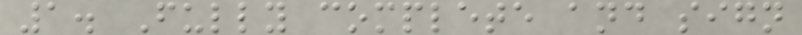1. Fully complete and sign
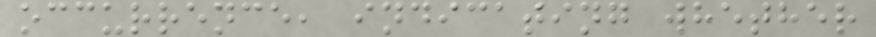occurrence, indicating whether
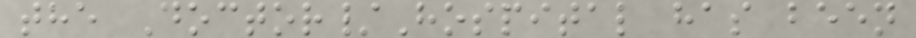the Doctor/Hospital has been
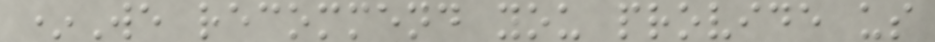*We recommend you provide us
